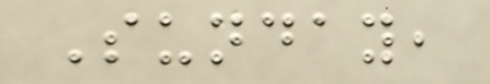Sunday,
